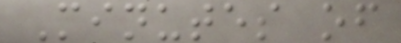Minutes of
